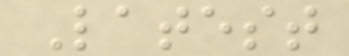Latest
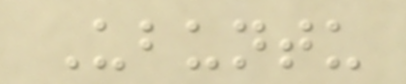Ubuntu
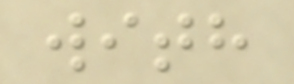with
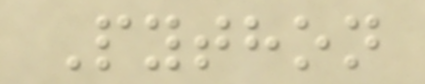Python
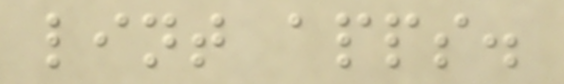lint apps.
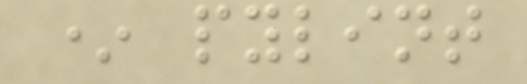* pylint
